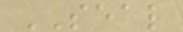SEAL
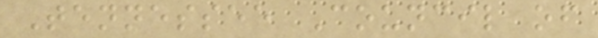Tennessee Council of
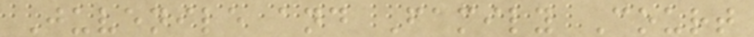Juvenile and Family Court
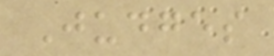Judges
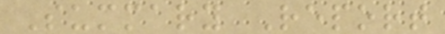Summary Report
